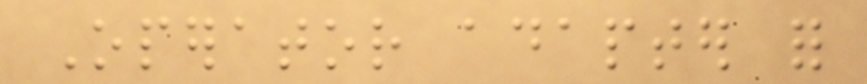Operator adapter for
